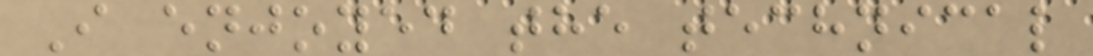I enjoyed the technical
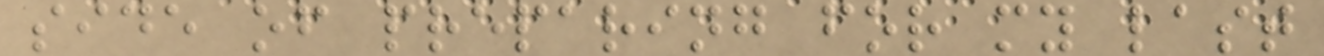side of preparing for my last
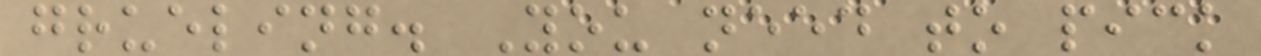grueling. You need to pick
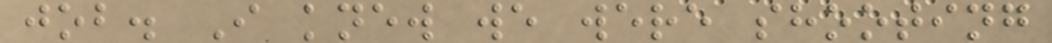job. I knew we were shooting
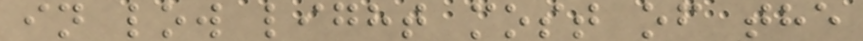in low light most of the
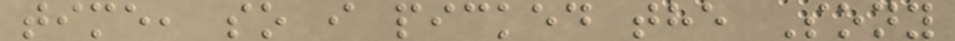time, so i picked the Sony
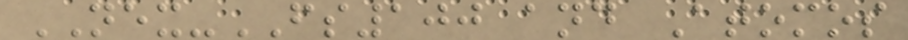NEX-FS100 and Atomos
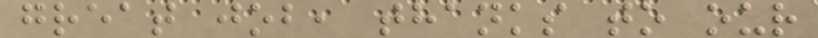great job, thanks to our
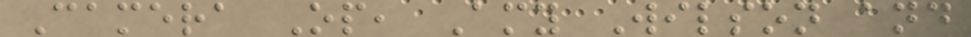Camera Op, Amy Wilson and
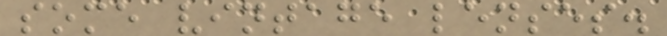some vintage lenses.
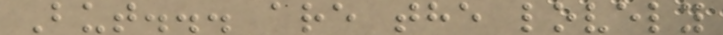But... are the lovely
